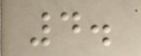4.
